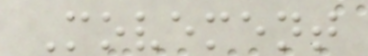Movement
